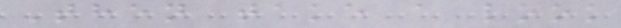Then take a look
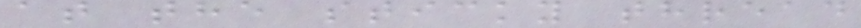at the sticky thread
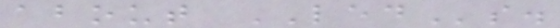about LEDs.
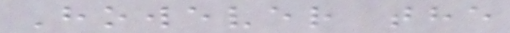However the
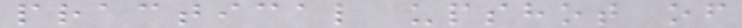practical upshot of
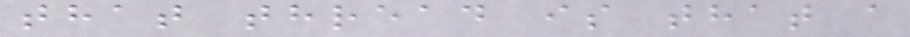that thread is that a
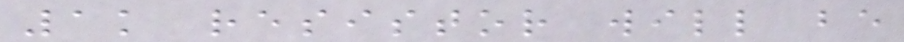1k resistor will be
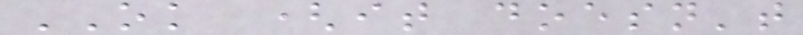OK (it doesn't
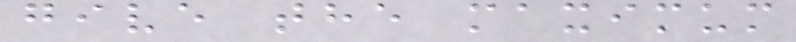give the maximum
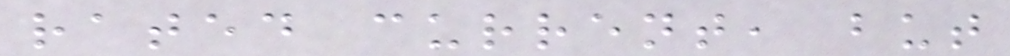rated current, but
